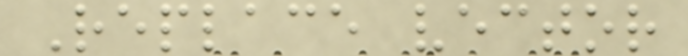Replace vector
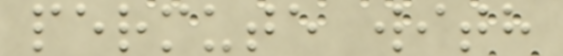permute with
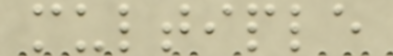multiple
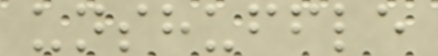unshuffle
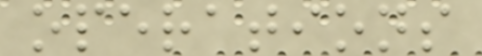operations
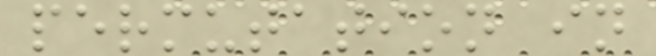permutation in
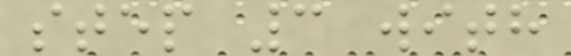step 3 with
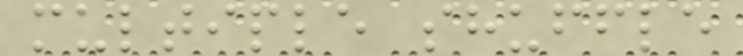multiple shuffle
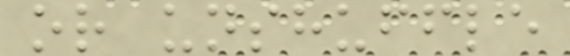or unshuffle
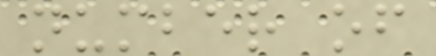number of
